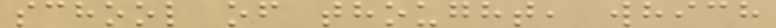school of thought, which
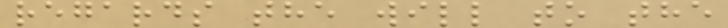regards the will to the
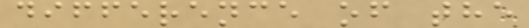difference of the
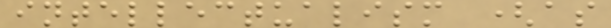intellectualism (as
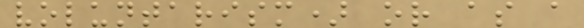voluntarism) or as a
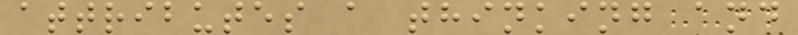attributes a thinking and
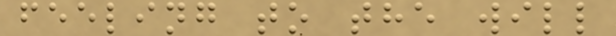feeling to the will
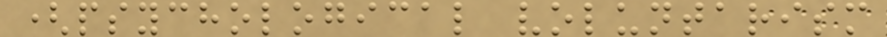(psychological voluntarism
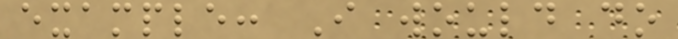example: I would do
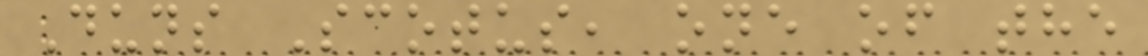Duns Scotus, one of the
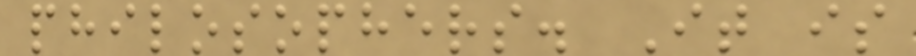philosophers. It is
